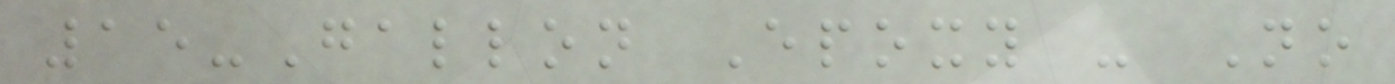15-Gallon Epoxy - No
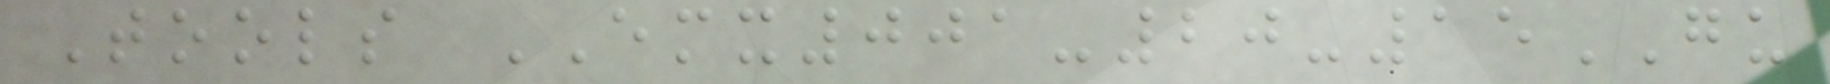Tools EMX001-20-15GU
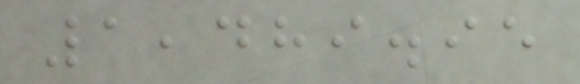1,489.95
